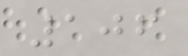106
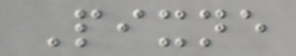Pixne
